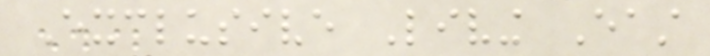Exclusive Living East
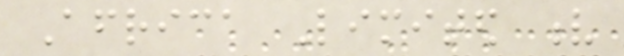Africa Limited v
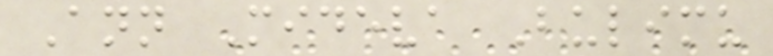Ann Mideva Bulimu
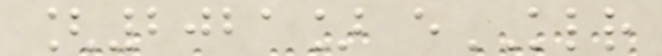[2021] eKLR
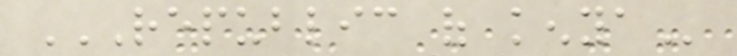REPUBLIC OF KENYA
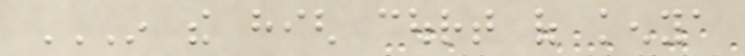IN THE HIGH COURT OF KENYA
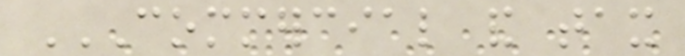COMMERCIAL AND TAX
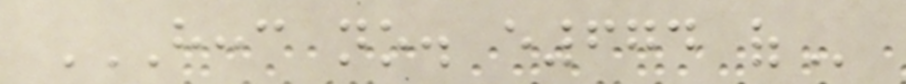HCCC NO. E674 OF
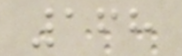168
